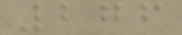276
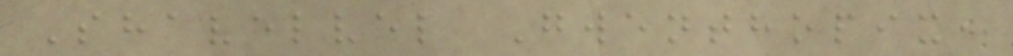Shavelvel Gwenthopix,
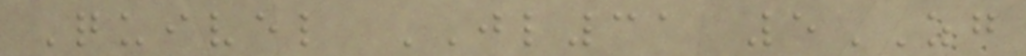Quivel JL31 5ZG
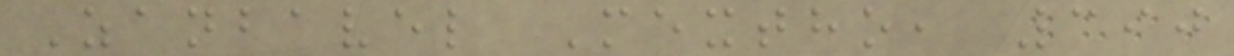Zanbavel Mextho, 390
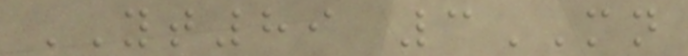YT89 3MN
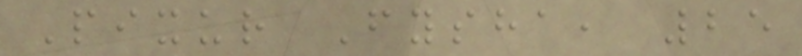Pixur Fysha, 25
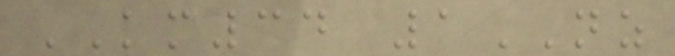KM34 1NZ
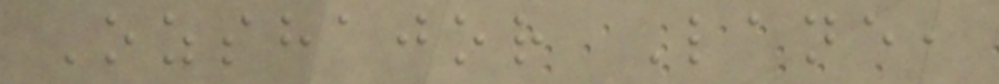Ozshajor Lane,
